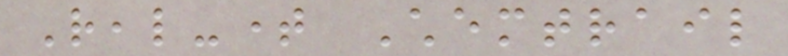Real-time Chemtrail
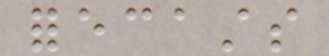forecasts
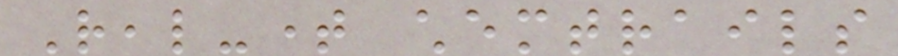Real-time chemtrails
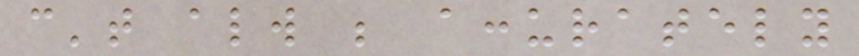can't always be accurately
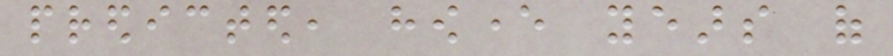predicted, however years of
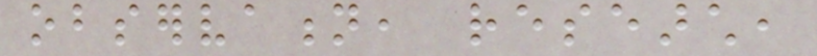observation, research,
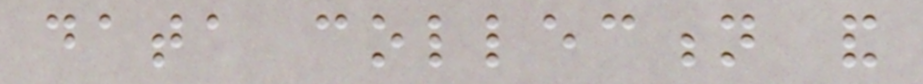data collection and
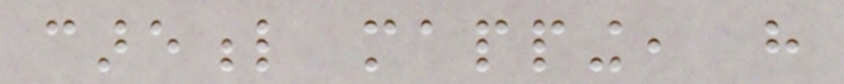careful mapping, have
